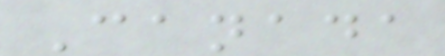Canada
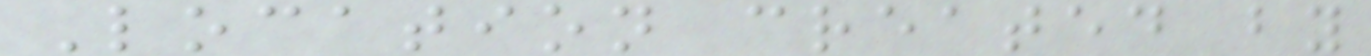Location created by
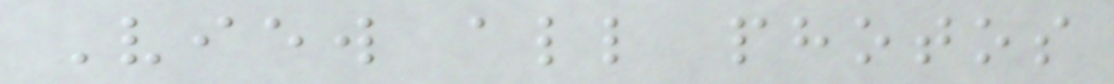View all photos
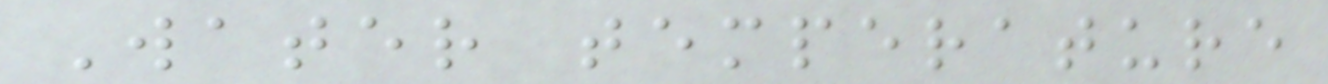Water temperature
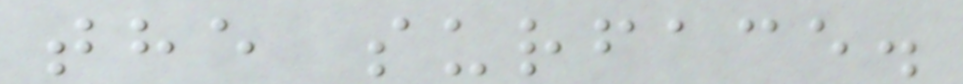the surface.
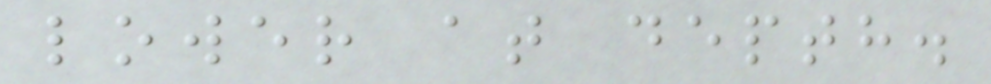lower at depth.
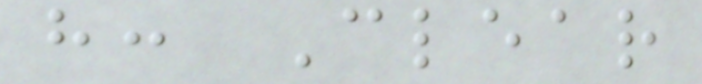h: Clear
